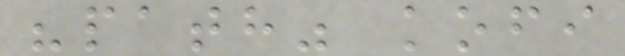"path" kofi
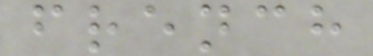french
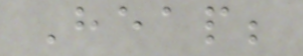Heap;
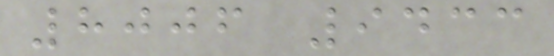8006 9433
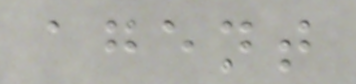agent
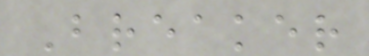Breaker
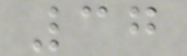37
